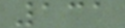131
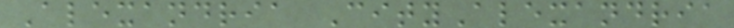Alexandria CityAlexandria
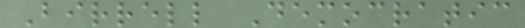Birrell Democratic
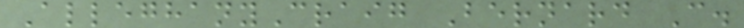AlleghanyCraig Bernard C.
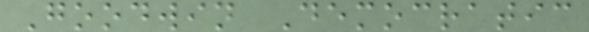Goodwin Democratic
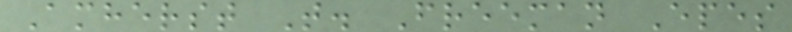Amherst T. Freeman Epes
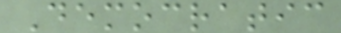Democratic
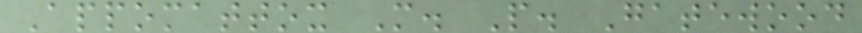Appomattox M. P. Gatewood
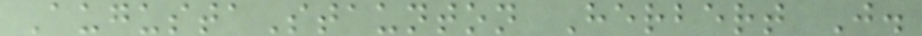AugustaStaunton Herbert J.
